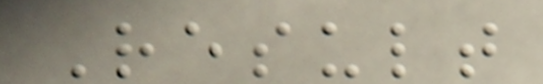Result
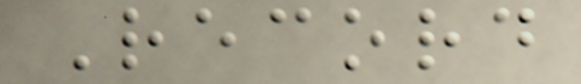Record
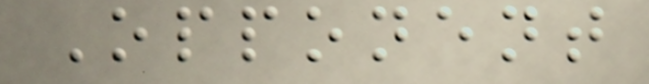Opponent
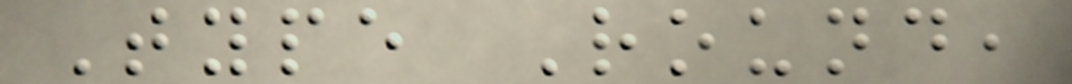Type Round,
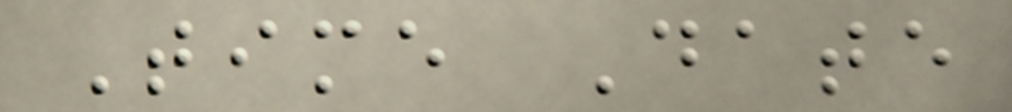Time Date
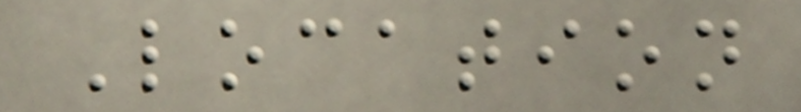Location
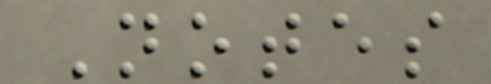Notes
